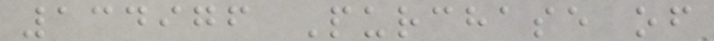134976 Purchase of
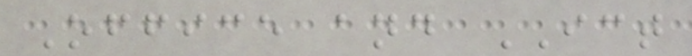Office and ICT
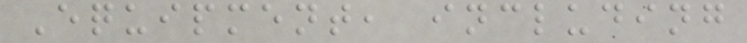Equipment, including
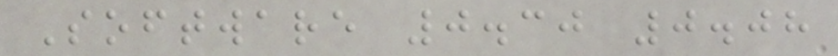Software 0.30 0.08
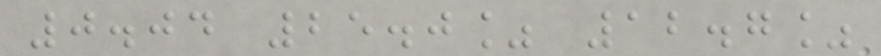0.04 25.0% 12.7%
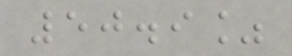50.9%
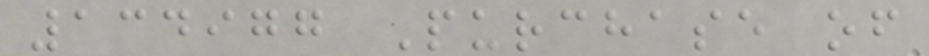134977 Purchase of
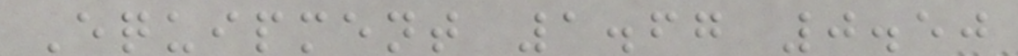Equipment 1.67 0.50
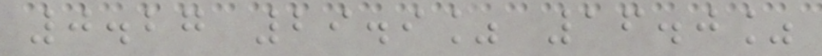0.27 29.9% 16.0%
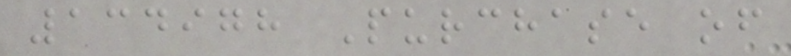134978 Purchase of
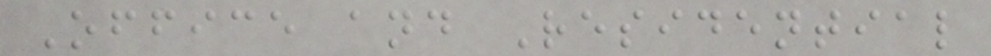Office and Residential
